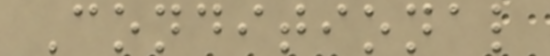Conditional
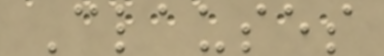Clauses
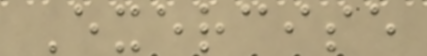Exercise
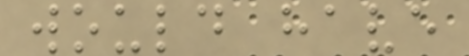would have
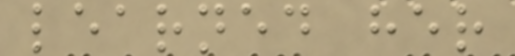learned her
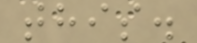this.
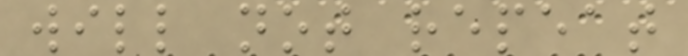will not repeat
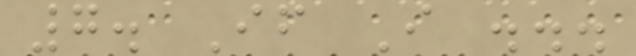7. If I ...
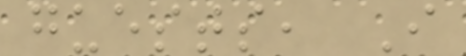guests, I
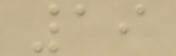19
